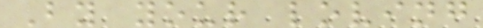By your loving
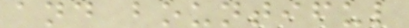and bountiful
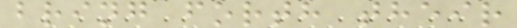bring forth their
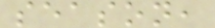season,
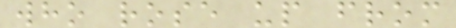who rose up from
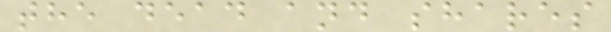the dead and shares
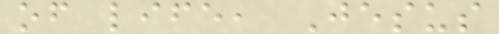of life, Jesus
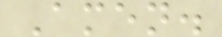Amen.
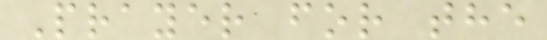Prayer for the
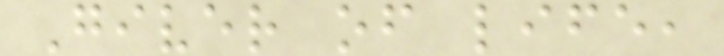Giver of life,
